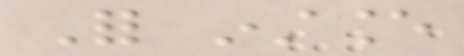For instance
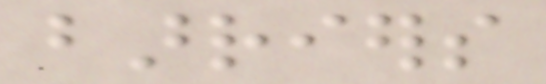barriers
